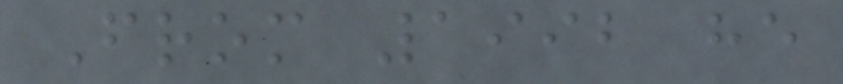From 1992 he
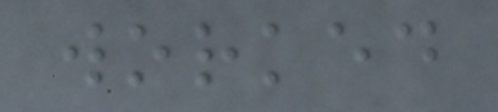worked
